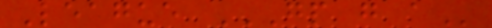League GP G A
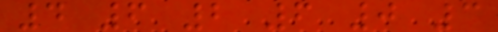4 6 2 6 0 3
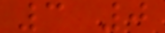3 0
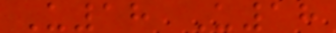U18 U18
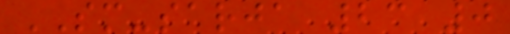SM-sarja 23 0
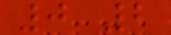0 2
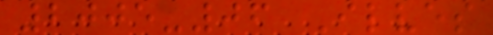2005-06 Ilves
